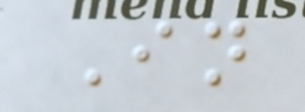In
